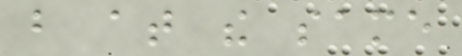but at the same
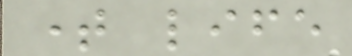time life
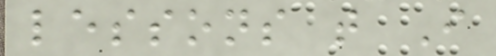lessons that I
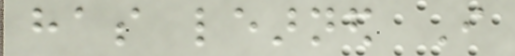has learned I
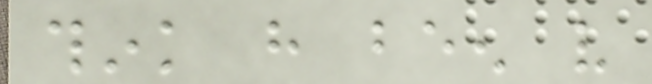think have been very
